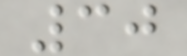30
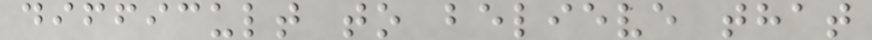difficult to believe that
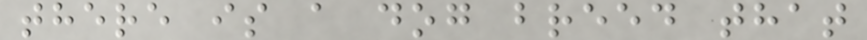there is a dog breed that
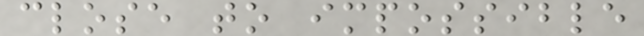close to impossible
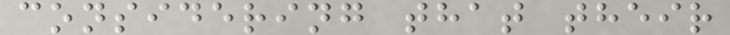considering that their
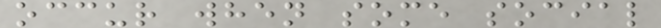occur when some social
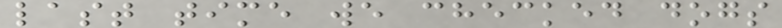last time we checked dogs
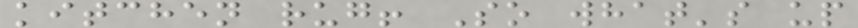kitchen rug! So what's up
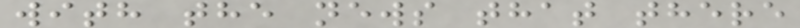with the news that there
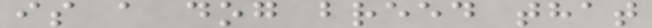is a dog breed that
